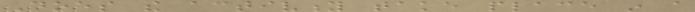Does the activity take place in a
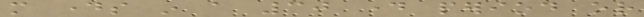more days in a 30 day period or
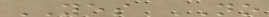YES NO
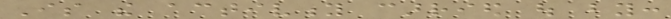Is the activity carried out by:
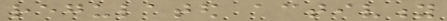regulated activity
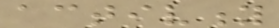activity
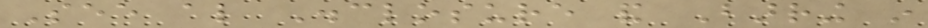See also Disclosure and Barring in
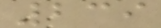239
